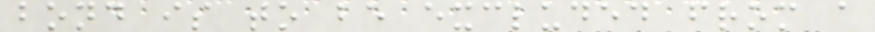bond is to be excluded from a
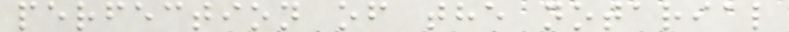perfection of the notarial
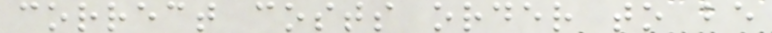correct costs order to be
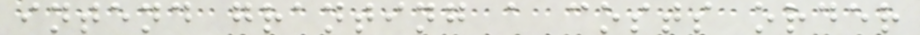intend granting a costs order
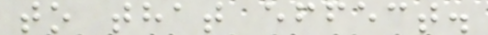to that effect.
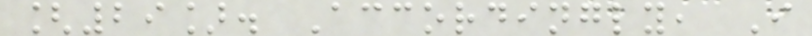[29]. Accordingly, I
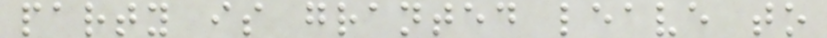party is granted leave to
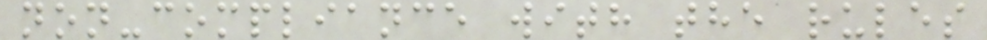non-compliance with the rules
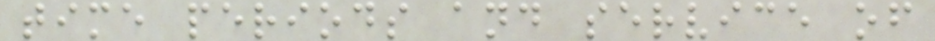time periods and service of
